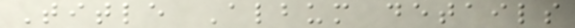Title Album details
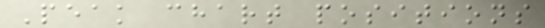Peak chart positions
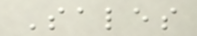Sales
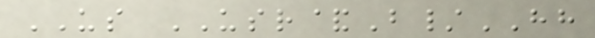US USR&B/HH
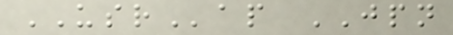USRap JPN
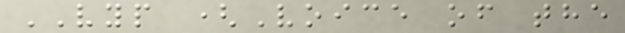VYP (Voice of the
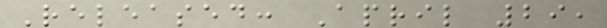Released: April 29,
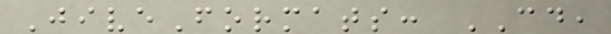JiveFormats: CD,
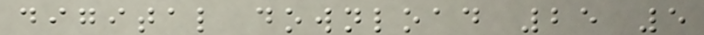digital download 25 5
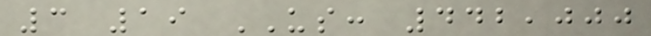3 19 US: 442,000
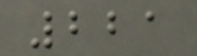221
